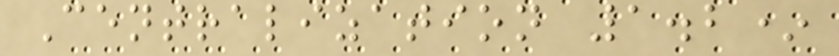Centralization 1.2*
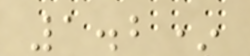1.2*
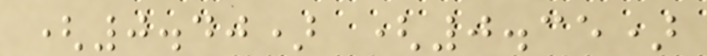(0.40) (0.35)
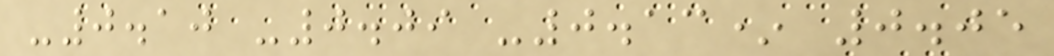-0.10 -0.09 -0.13* 0.05
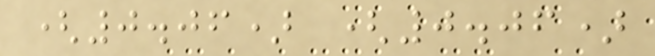(0.06) (0.06)
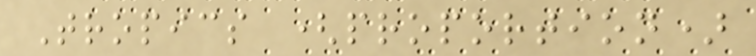Tropics (proportion)
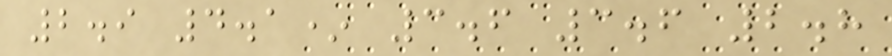2.9 4.1* 3.6 3.6 2.8
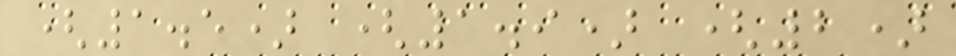(1.5) (1.9) (2)
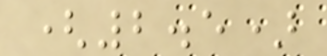(2.5)
